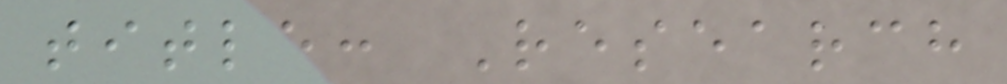title: Research
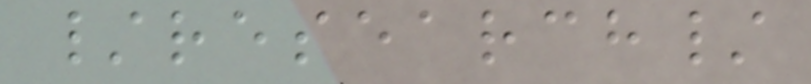/research/
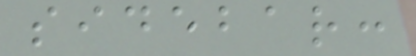sidebar:
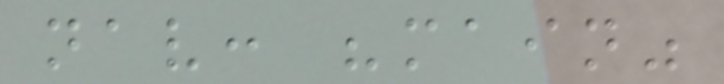nav: "main"
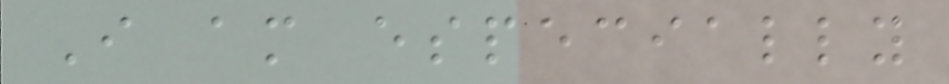I am especially
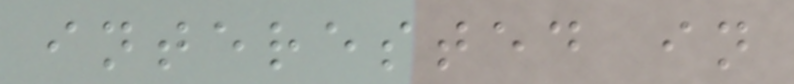interested in
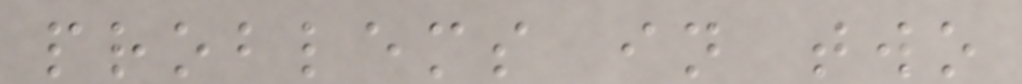problems in two
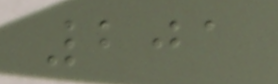201
